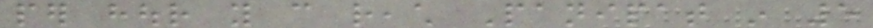per hour you can reach Panipat in 5
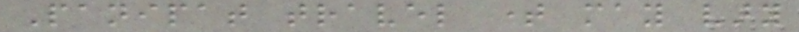Panipat travel time may vary
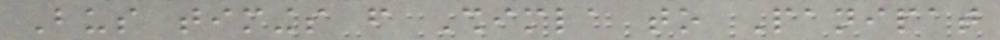Bus timings from Shimla to Panipat
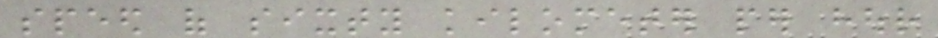speed of sixty kilometer per hour
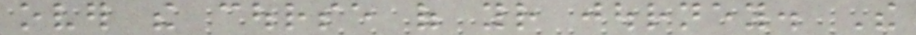over the course of your journey. The
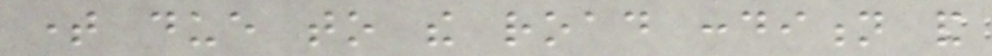time due to the road condition and
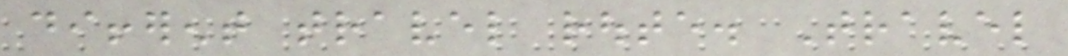different travel route. Travel
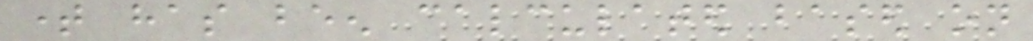time has been calculated based on
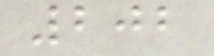202
